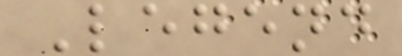Legend
